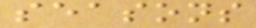seasons
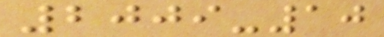2009-10
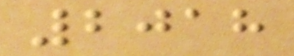2018
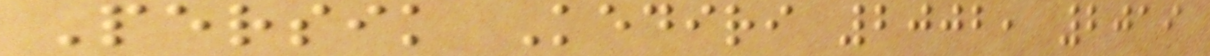Persik Kediri 2002, 2019
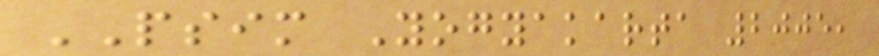PSIM Yogyakarta 2005,
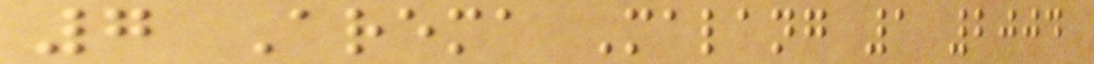7 Arema Malang 1 2004
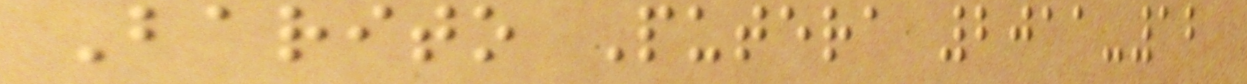Barito Putera 2011-12
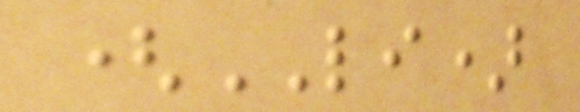(LI)
